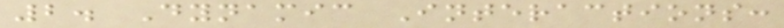2. Dynamic Interactions:
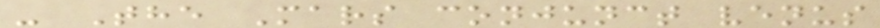- The Mars conjunct venus
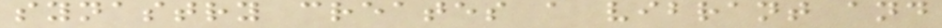synastry creates a vibrant and
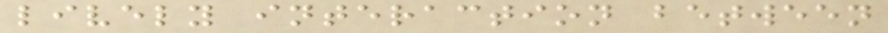lively interaction between
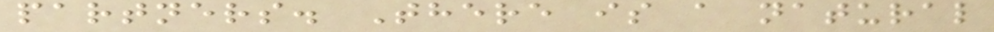partners. There is a natural
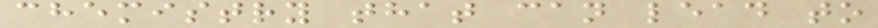chemistry that can lead to
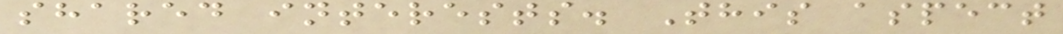shared interests. This aspect
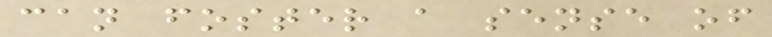can foster a sense of
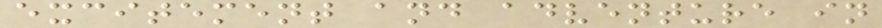excitement and adventure in
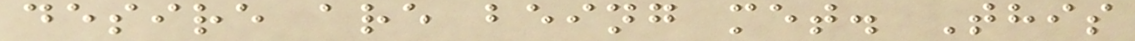desire are being met. This
